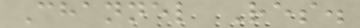Channel Res.
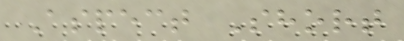Aspect Short
